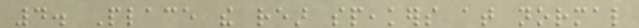4. Place the rear speakers at normal
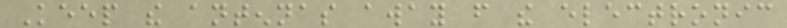Keep the antennas away from the electronic
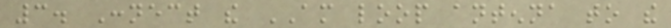3. Connect the AM loop antenna to the
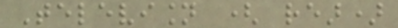Television ( rear)
